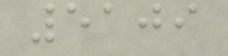5109
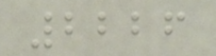2226
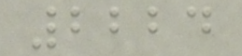2224
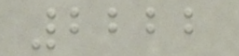2222
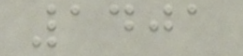1401
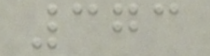373
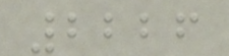2226
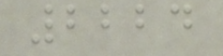2224
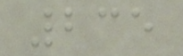235
